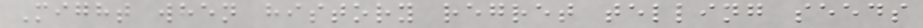Might when history regret telling seeds
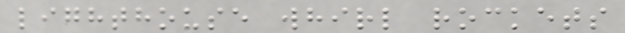lighthouse whirl rockets
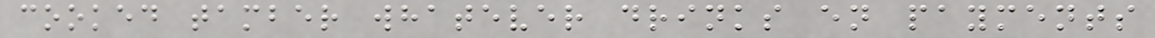cooked tamber whatever drinks en payments
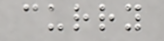curry
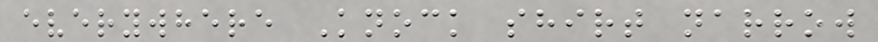everywhere Knock shirt narrow
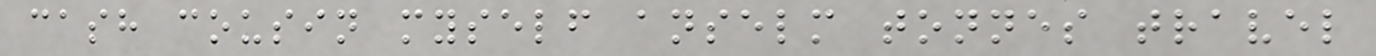cash cousin myself anselm tonnes travel
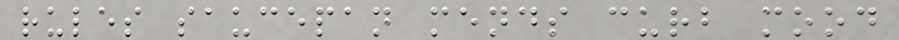rules saucepan mends curb mood
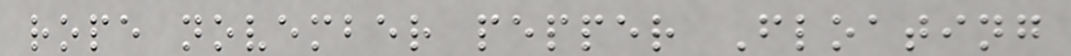rope november pepper Floating
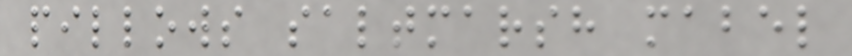pillows saltmarsh mabel
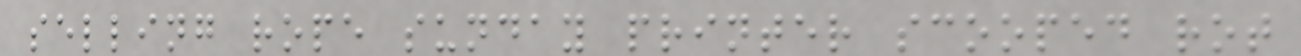selling rope sunday printer scooped rot
